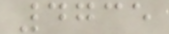4735
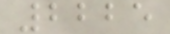2225
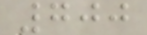700
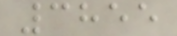3855
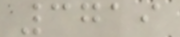3719
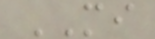MI
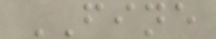FINE
